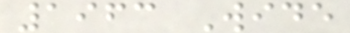1963 Wide
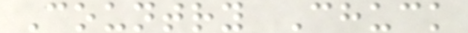Country Chuck
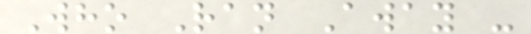Who Ran Away -
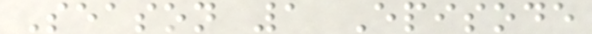Season 1 Episode
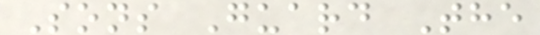Sons Guard The
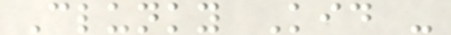Clunky Kid -
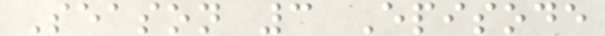Season 3 Episode
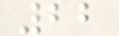22
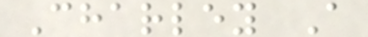Charley A
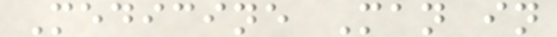Medicine Man in
